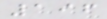196
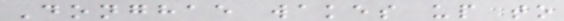Donghae wakes up to
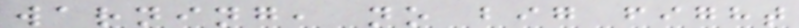warning, no big fight
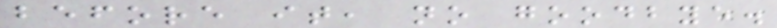before it, no goodbye.
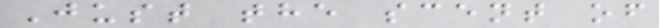Just the scent of
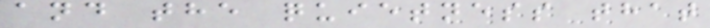and the quietness that
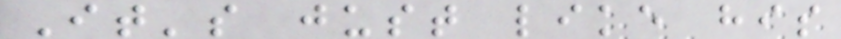It's just like his
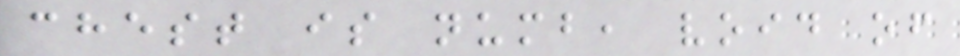chest is numb, void of
